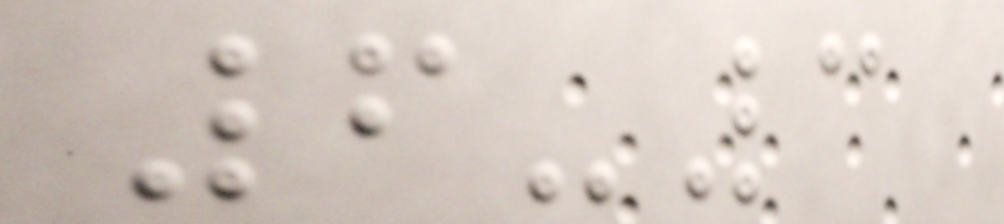6-3
